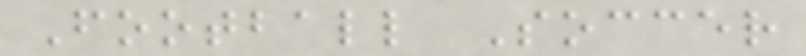Football Soccer
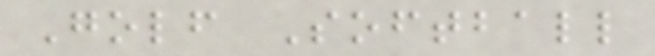Golf Softball
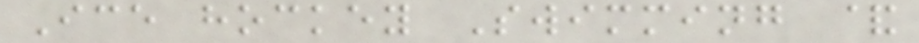Ice hockey Swimming &
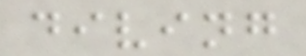diving
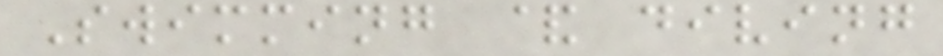Swimming & diving
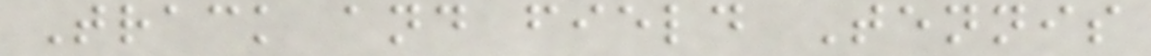Track and field Tennis
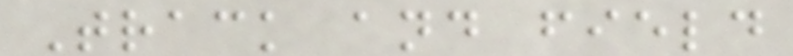Track and field
